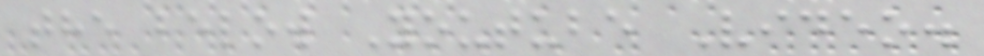the below Youtube Video.
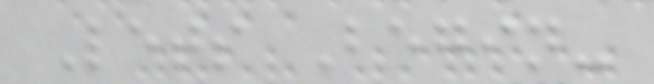Lets Begin-
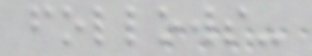follows-
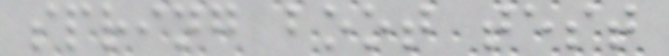spring boot test
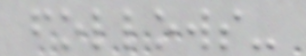follows-
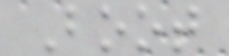Boot
